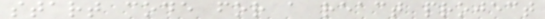start code for a react project
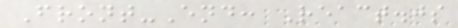Front-End: React.js
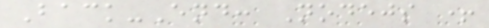Back-End: Nodejs +
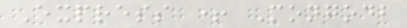Express + Mongodb
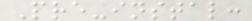Pre-instal:
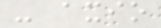- axio
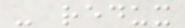- redux
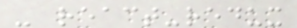- react-redux
